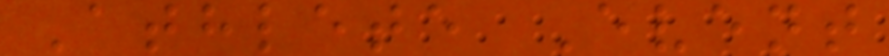Athlete Event
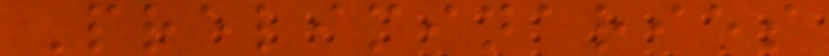Preliminaries
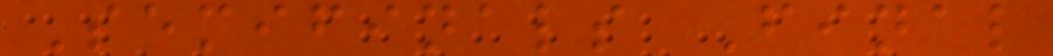Semifinals Final
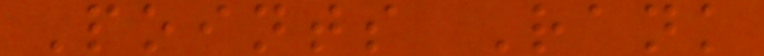Points Rank
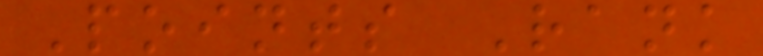Points Rank
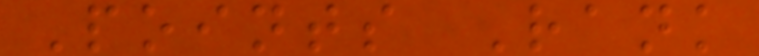Points Rank
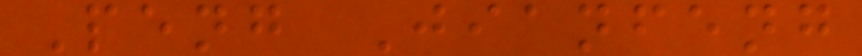Peng Jianfeng
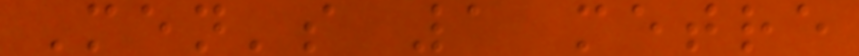Men's 1 metre
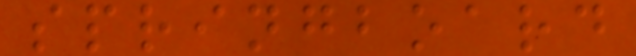springboard
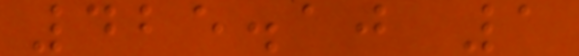425.10 1
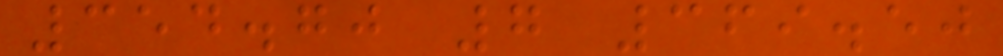354.70 7 369.50
